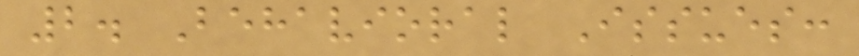2. Behavioral Issues:
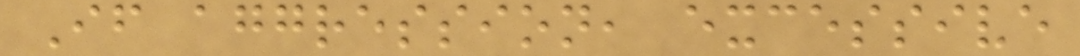If aggression, excessive
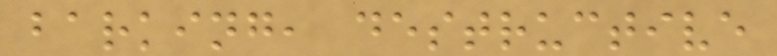barking, destructive
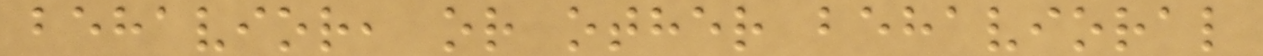behavior, or other behavioral
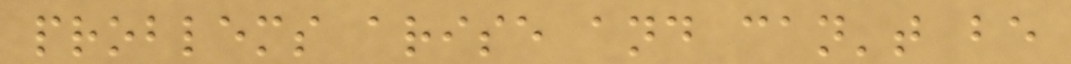problems arise and can't be
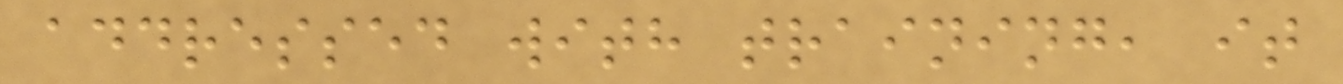addressed with training, it
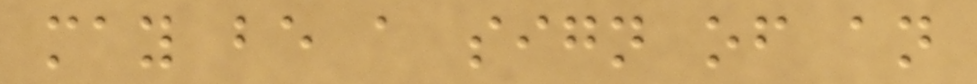may be a sign of an
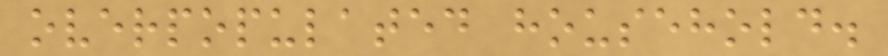overpopulated household.
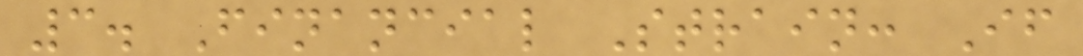3. Financial Strain: If
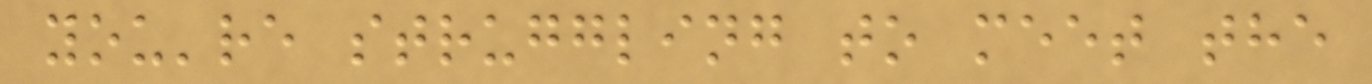you're struggling to meet the
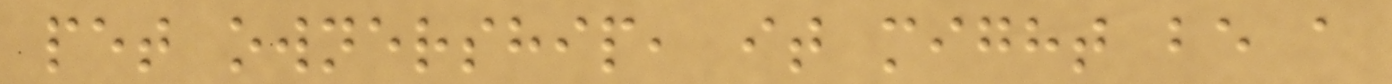pet ownership, it might be a
